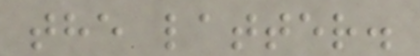the latter.
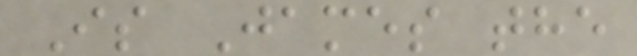Is James the
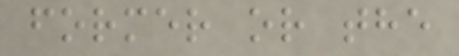former or the
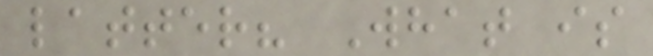latter? What is
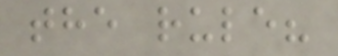the rule?
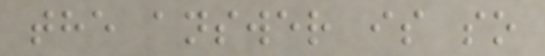the answer is so
